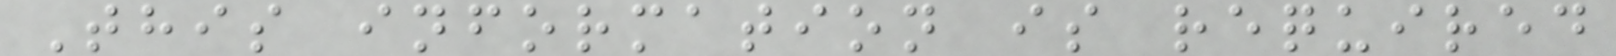This information is required
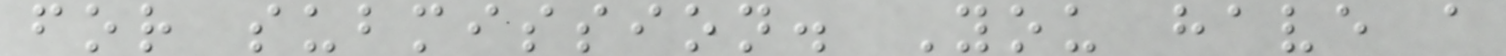for submission. You have a
